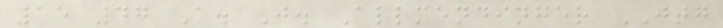15 47 A. J. Allmendinger JTG
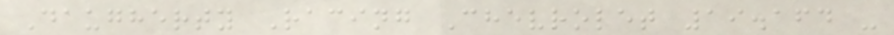Daugherty Racing Chevrolet 19.164 -
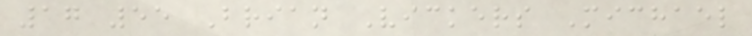17 55 Brian Vickers Michael
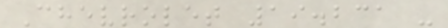Chevrolet 19.231 -
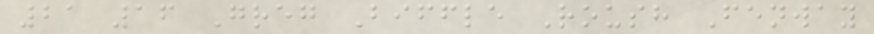21 16 Greg Biffle Roush Fenway
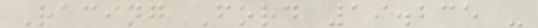Racing Ford 19.235 -
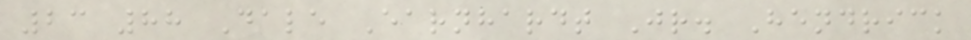23 88 Dale Earnhardt Jr. Hendrick
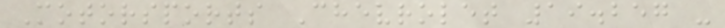Motorsports Chevrolet 19.257 -
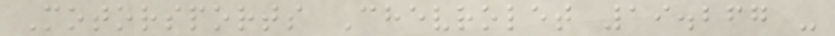Motorsports Chevrolet 19.267 -
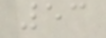53
